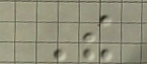The
